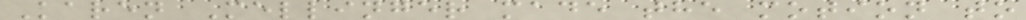Karen Mellinger made the motion to
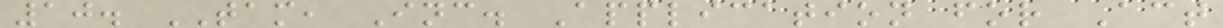10. TAM, Inc. Application for Act
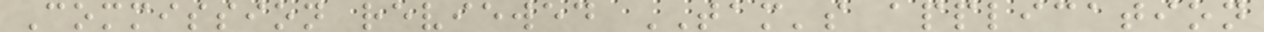Commission reviewed TAM's application
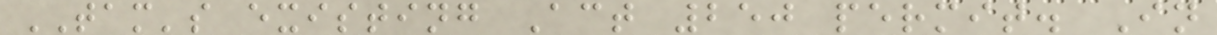TAM's existing Act 250 permit. In
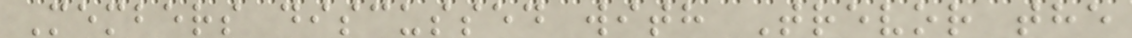Members discussed with Trevor the
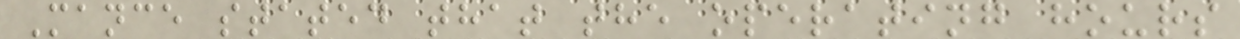Mance stated that the operating hours
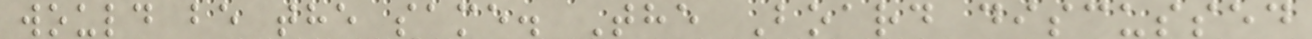would be the same. The Board discussed
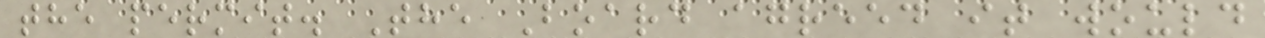the permit. The Board agreed it would
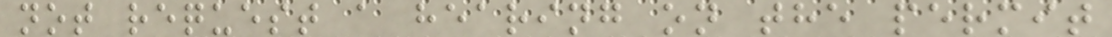not request a hearing on the permit
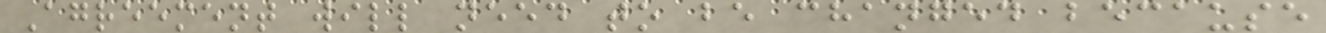Agreement will need to be changed because
